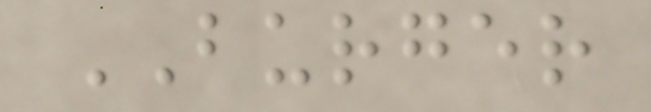BURGER
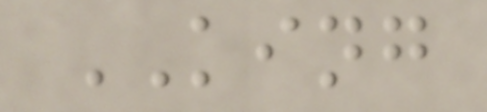KING
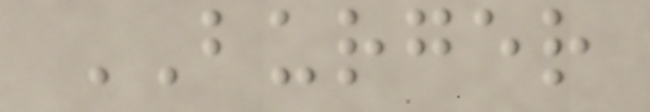BURGER
